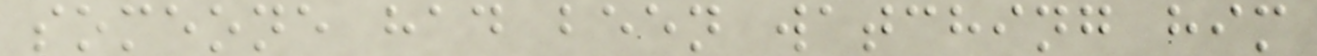someone had been watching him
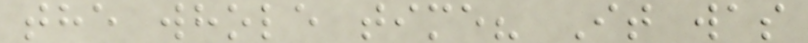the whole time? It was
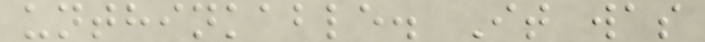unthinkable. It was
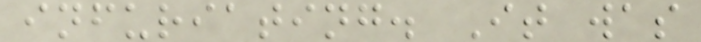infuriating. It was
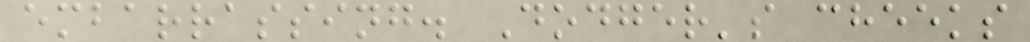embarrassing. Dodger's cheeks
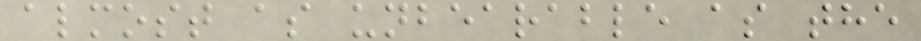almost as unbearable as the
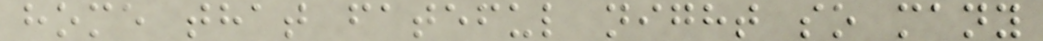home that fateful night so many
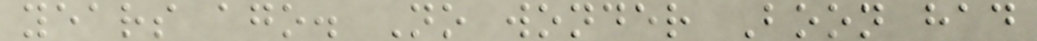years ago. No wonder Boon had
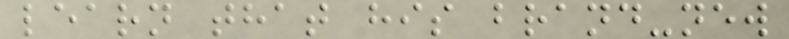learn that his brand-new
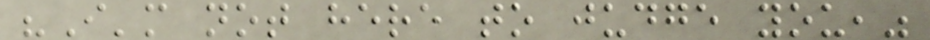"I'm not here to judge you,"
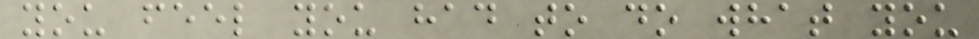you feel you had to do what you
